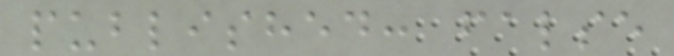published: false
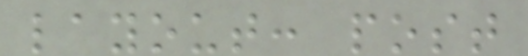layout: post
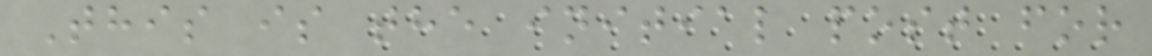This is the initial post for
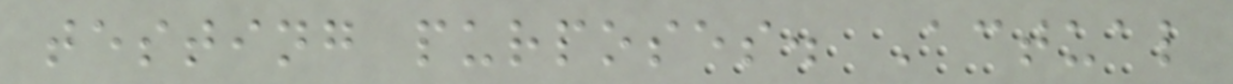testing purposes. Actual
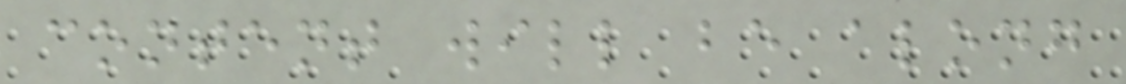content will be along
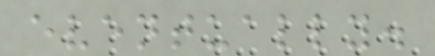eventually.
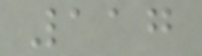117
